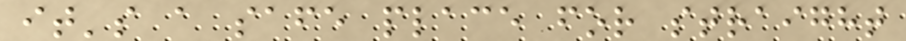it's a safe place for straight
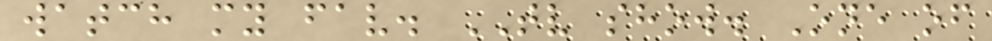watch my fav. TV show. One of
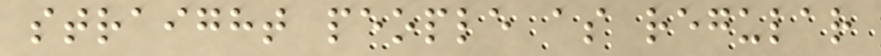straight people as regular
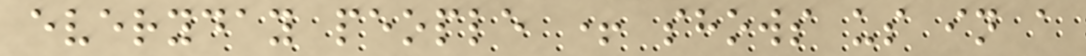everyday people + shows us in a
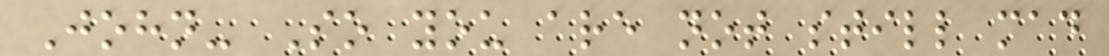John- So you are not still mad
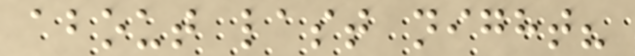about last night?
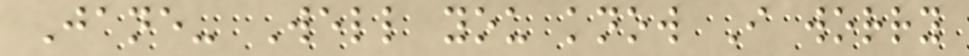Jane- Well you know I worry
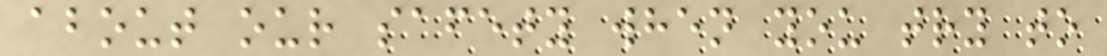about our safety when you try to
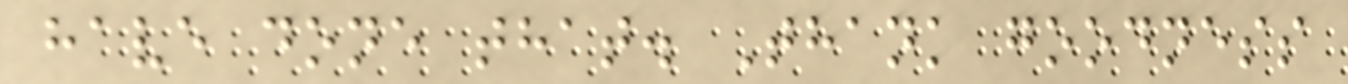have done that. Thank goodness
